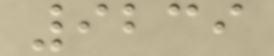9239
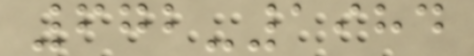672-1984
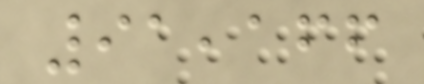91,166
